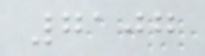7107
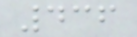436
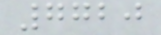7720
